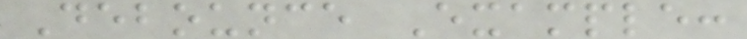Debounce Example:
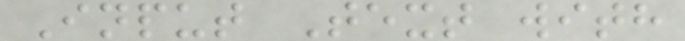Input Text with
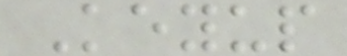Keyup
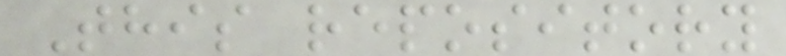This repository
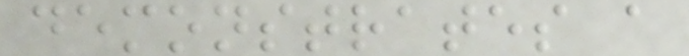demonstrates a
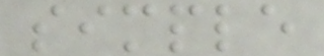simple
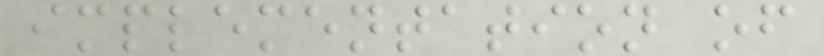implementation of
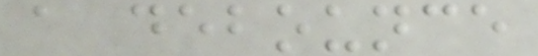a debounce
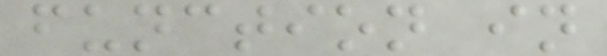function in
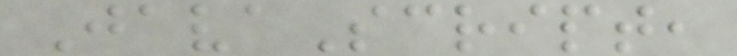JavaScript,
